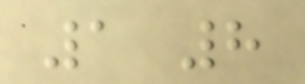1 8
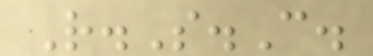R.S.C.
